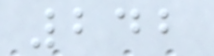242
